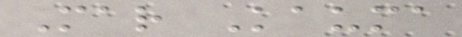Mar Kauma
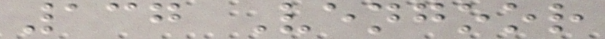137 Vengoor
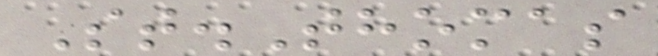St.Thomas
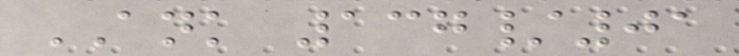ANK 137/01
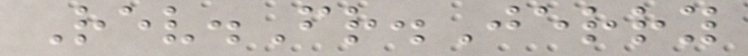Rev.Fr.Jerry
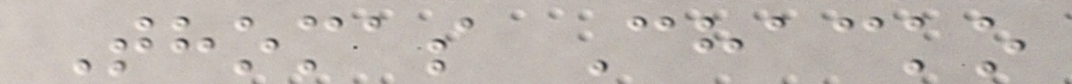Thomas Chacko
